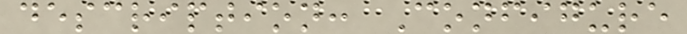description: Configure
